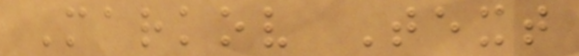Markov Text
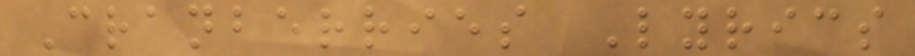Cranberries Lyrics
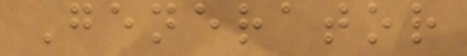Generator
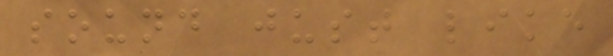sound just like
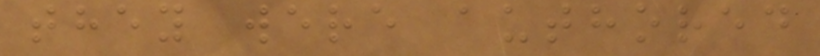they were authored
